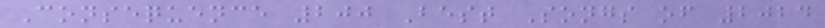Consequence 200 Best Songs of 2024
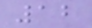12
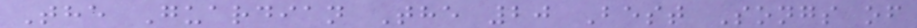The Guardian The 20 Best Songs of
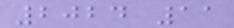2024 11
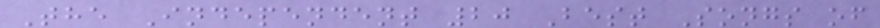The Independent 20 Best Songs of
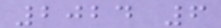2024 6
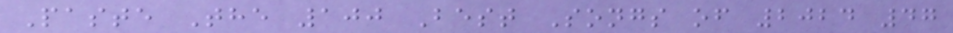Paste The 100 Best Songs of 2024 47
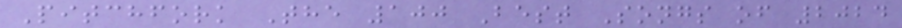Pitchfork The 100 Best Songs of 2024
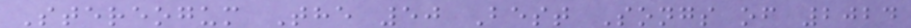Stereogum The 50 Best Songs of 2024
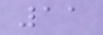11
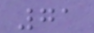71
